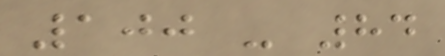100 - 84
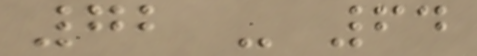72 - 64
